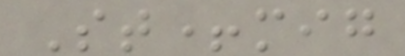St+mig
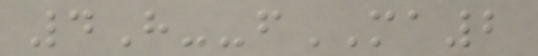4H--fMA2
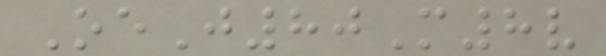OeJ80M8v
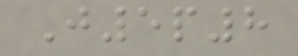J5p8
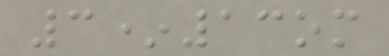3*13om
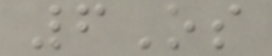6Os
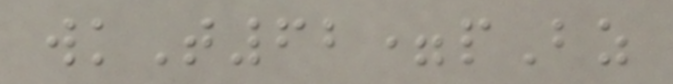wkT62=pBz
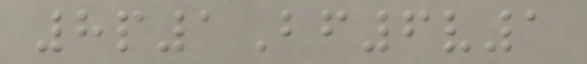8p1Bf6v1
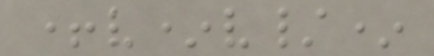+v*v/*
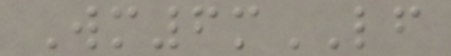Wm6mLF
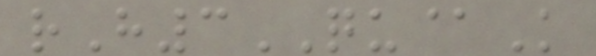rH3QU@K
